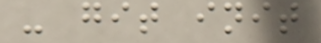- git init
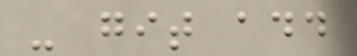- git add
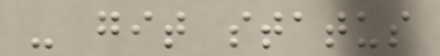- git status
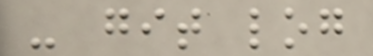- git log
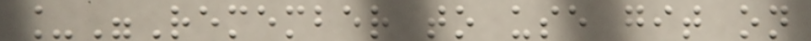_"Remember to use git on
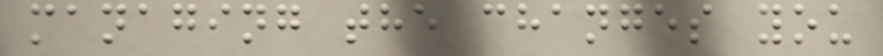managing the changes you
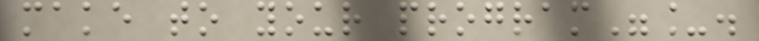make to your program"_.
